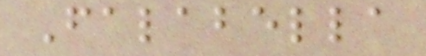Falabella
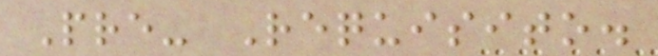Pre- Requisito.
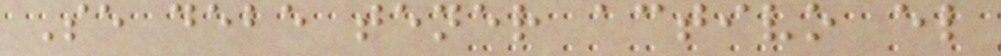Se debe tener activo el
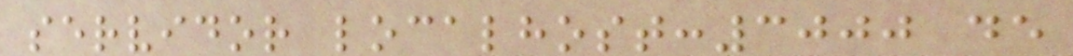servidor localhost:3000 de
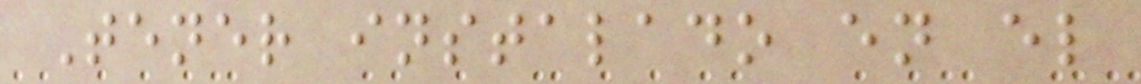Tener instalado en el
